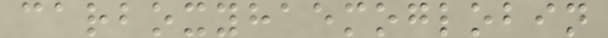carboxyhaemoglobin
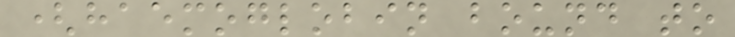(haemoglobin bound to
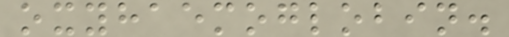oxyhaemoglobin.
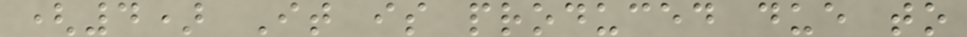(4) It is produced due to
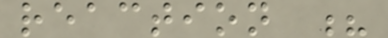reaction ?
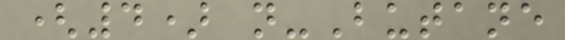(4) n-Butane
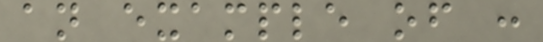an example of :
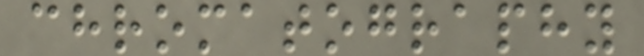chromatography
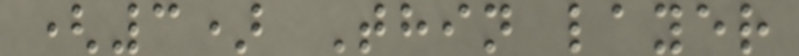(3) Thin layer
